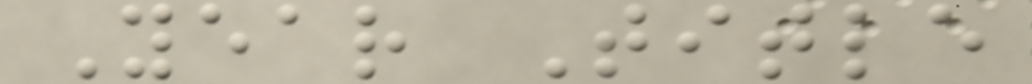Year Title
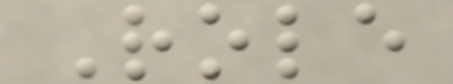Role
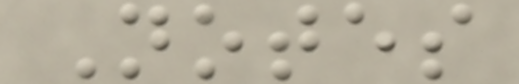Notes
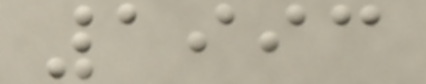1993
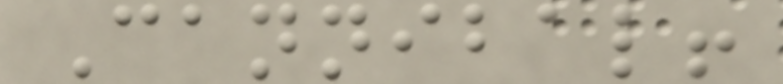Cannibal!
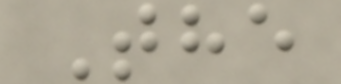The
